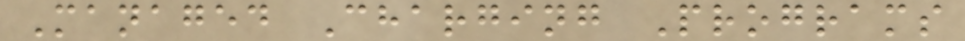Managed Charging Programs
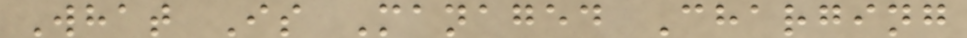What Is Managed Charging
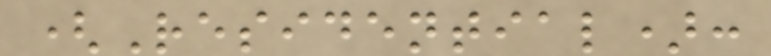(Residential):
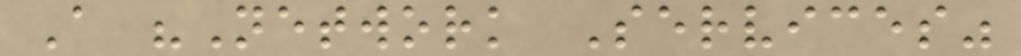A "Network Services"
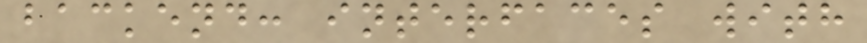backend: interfaces with
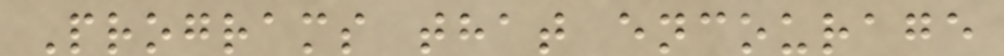Programs that encourage
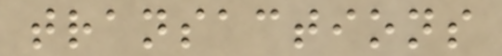transactions
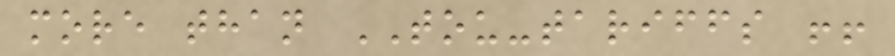more than TOU-tariffs !!
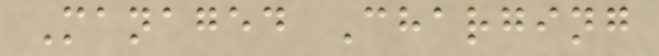Managed Charging
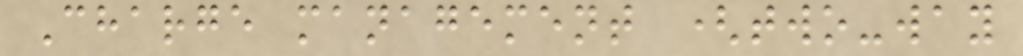Charge management (two-way
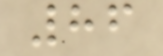86
